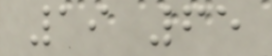19 65
